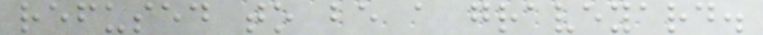refused to be a graveyard.
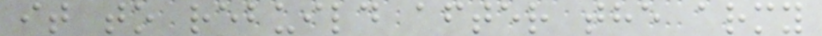it to rebuild after the army
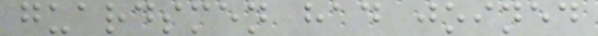guardsmen had joined
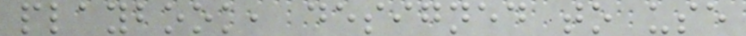playbook, designed to use
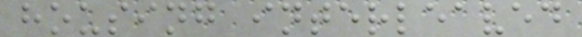housing interleaved
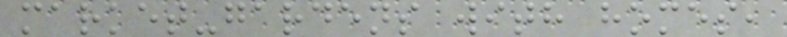market-gardens with homes,
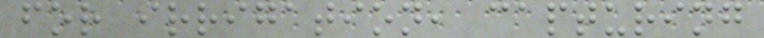for irrigation, capturing
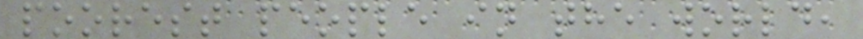poorest people in the world,
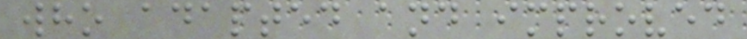who adapted and improved
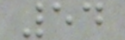54
